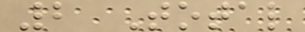2 Total
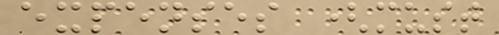expenses (must
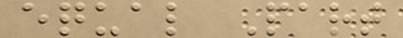equal Part
